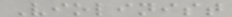Violinist
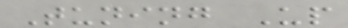Tuning Up
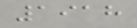1918
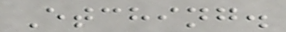Etching.
